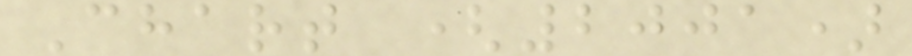Chart (2001)
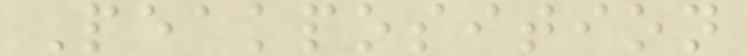Peakposition
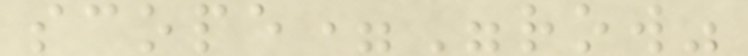scope="row"
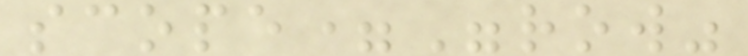scope="row"
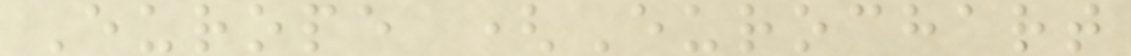Europe (Eurochart
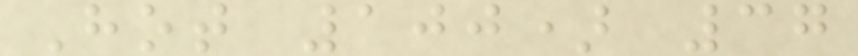Hot 100) 37
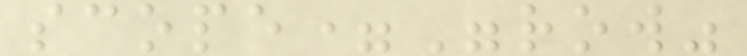scope="row"
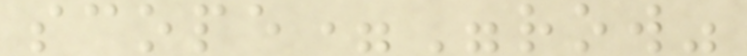scope="row"
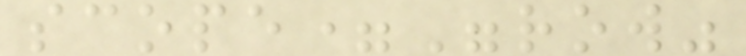scope="row"
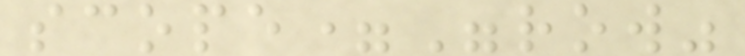scope="row"
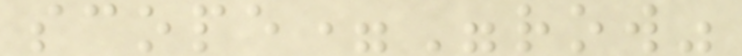scope="row"
